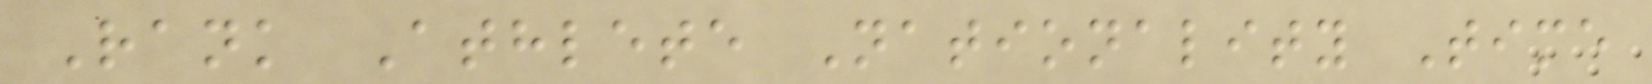Rank Athlete Nationality Time
